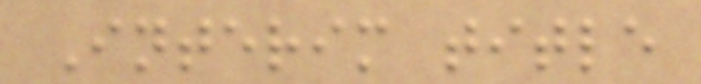Interim title
